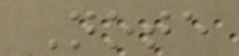Note
